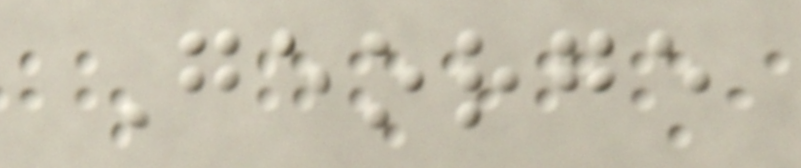George
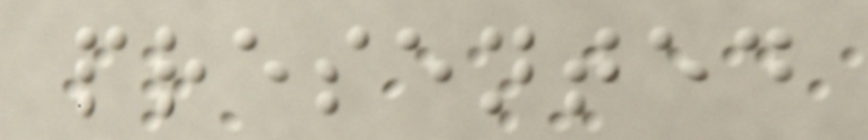presented
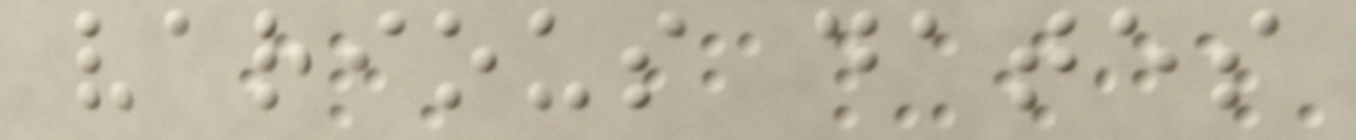various dates
